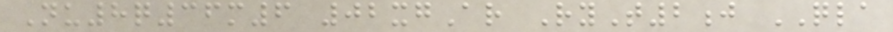Nu8q36m6 02xgAr RyT2j QLA
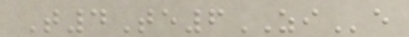T4Te6ZIe
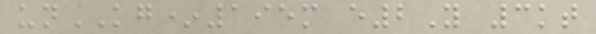unKG*195m e2Y 3kt
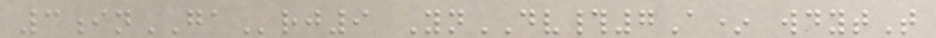3inGArj9 YnDV#7A* wdytT
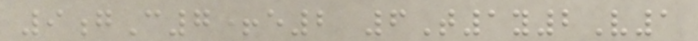9gC7+e2 6T1y2V1
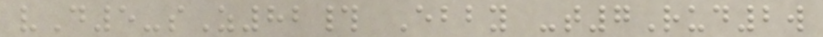vD5-sZ82# Ebby -t7Rud2w
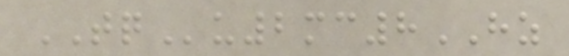TQu2mc8HZ
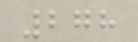278
